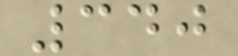340
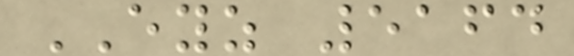EYZ 5164
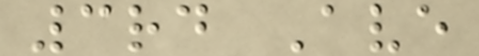3rd Ave
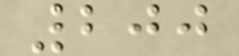200
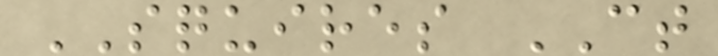SQUIRES CT
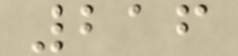216
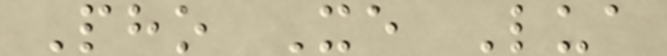Pho Xe Lua
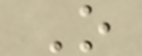O
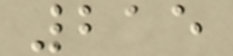215
